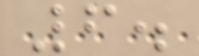6.
